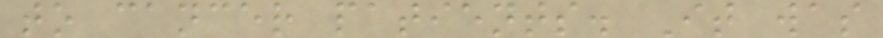to cancer patients. It was
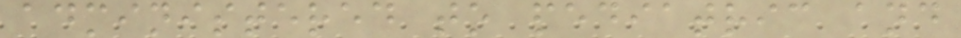administered to pediatric and
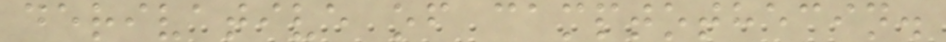derivative of camptothecin.
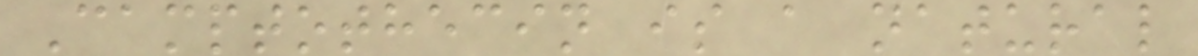Camptothecin is a natural
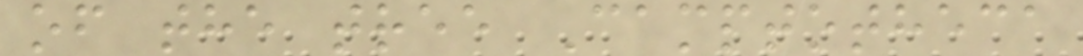of the tree Camptotheca
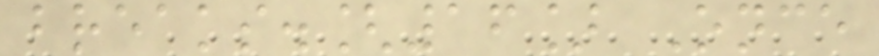breaks.[16] Once
